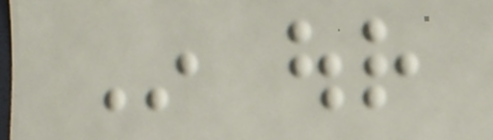In our
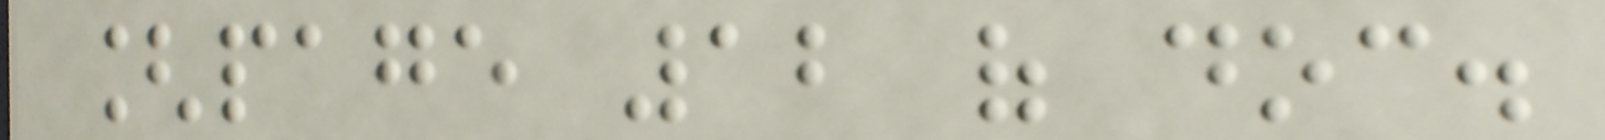[page 12 of doc.
